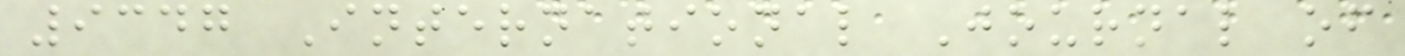9347 International Journal of
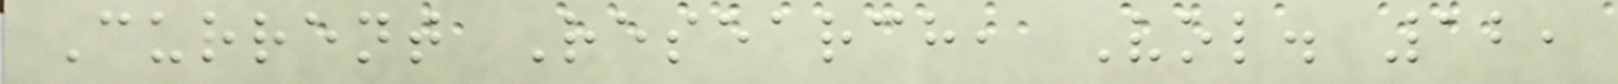Current Research, Vol. 12,
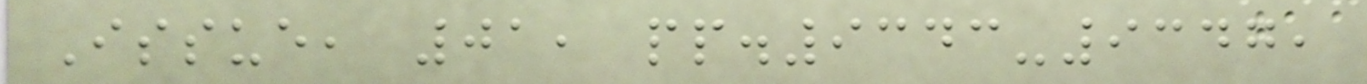Issue, 01, pp.9343-9347,
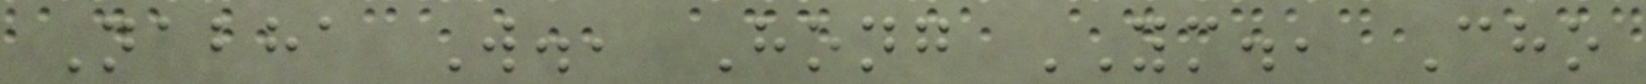Nabha W., Hong YM., Cho
